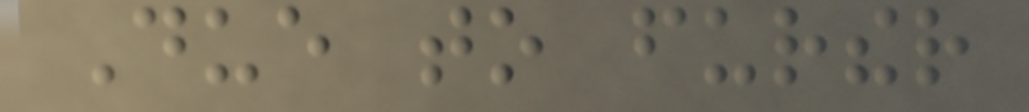Due to further
